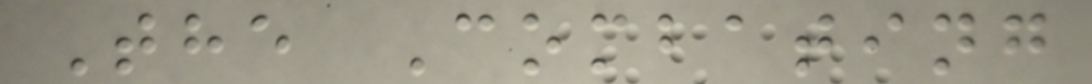The Combating
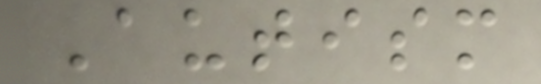Autism
